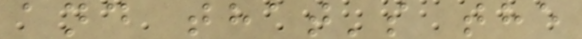and that's the
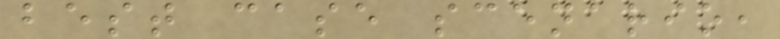best case scenario,
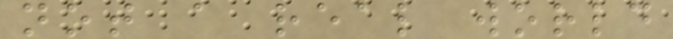not a real world
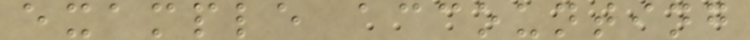example accounting
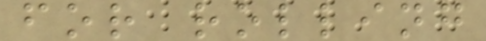for rolling
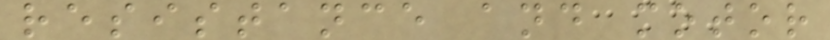resistance and motor
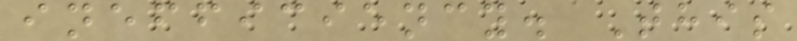inefficiency. This
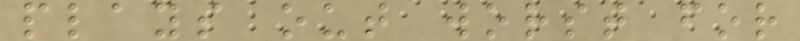plays out worst for
